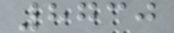8730
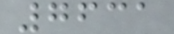7631
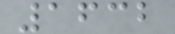1632
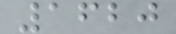1620
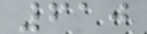610
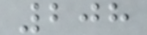208
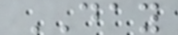DAY
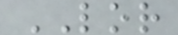LOR
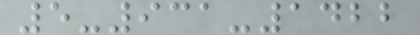5-931-1422
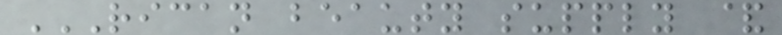RICAN BEAUTY SUPPLY &
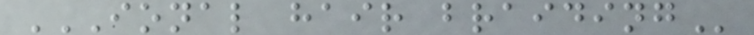IONAL HAIR BRAIDING
